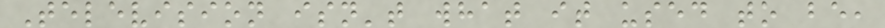Television isn't what it used to be,
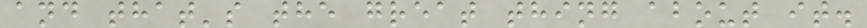and that's the great thing about it.
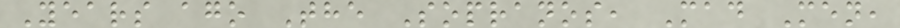Years ago The Sopranos, Mad Men,
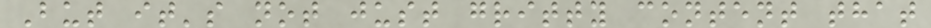But it's not just gritty content that
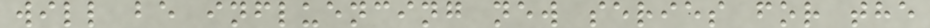will be influencing new series for the
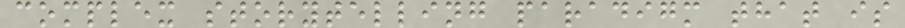complex storytelling paradigm that is
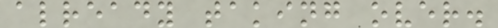already taking over.
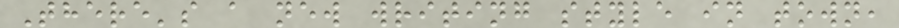There's a new writing style in town,
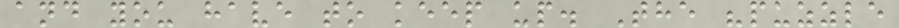and you have to keep up. The "puzzle
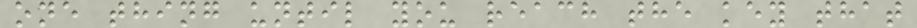one thing until you reach the key that
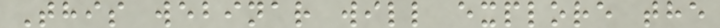This webinar will explore the
